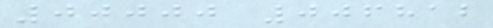00000 006812
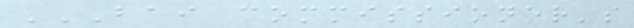BAI COMMISSIONER'S
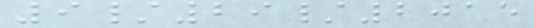9/29/2015
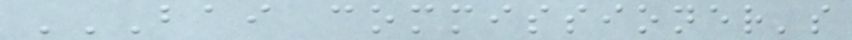BAI COMMISSIONER'S
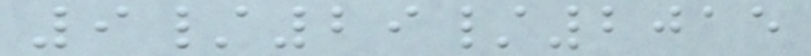9/29/2015
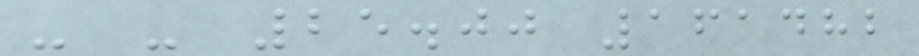- - 25.00 161482
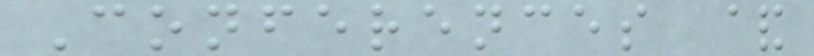Conferences &
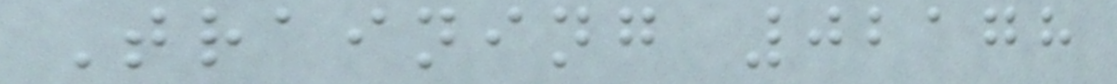Training 02178
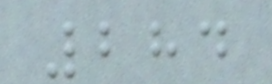284
